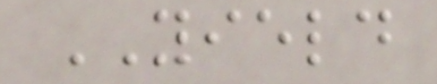YIELD
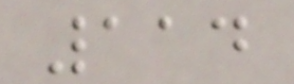114
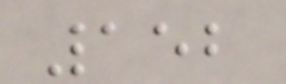152
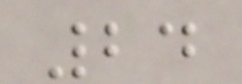24
